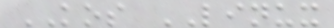KOS LINUX
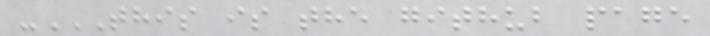-THIS IS THE GITHUB PAGE
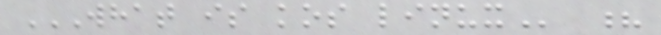WHAT IS KOS LINUX ?
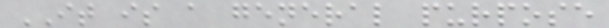IT is a general purpose
